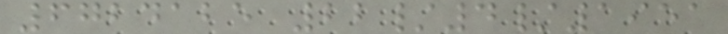6724125 22/4/1951
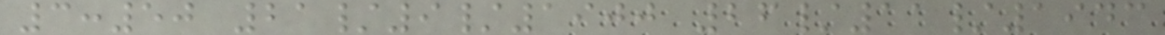3:50 21/9/1900 26/11/1943
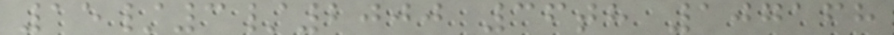15/3/2000 36th 107168
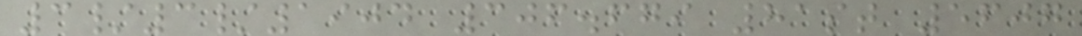3/3/1904 306.679 81st 5607
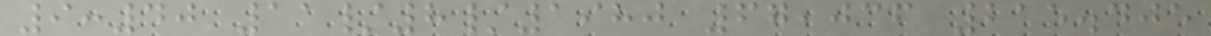9:40 11/8/1980 67,036 215.405
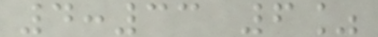4:33 6%
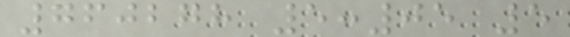760278 5:05 5
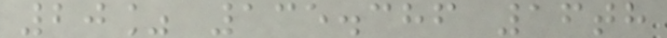20% 135.386 16th
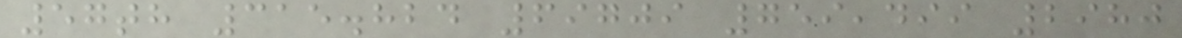57th 315.824 69709 759,499 2980
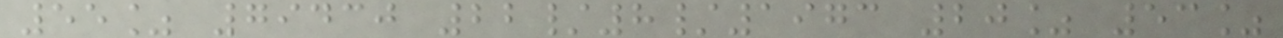55% 79430 22/8/1973 20% 53%
